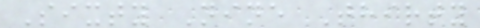Sixty Nine Thirty
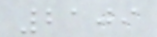2109
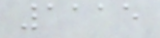1115
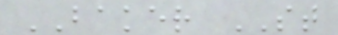BAKER ST
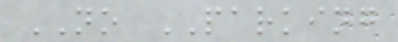NO PARKING
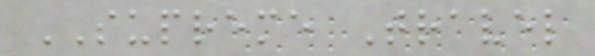SUPREME Travel
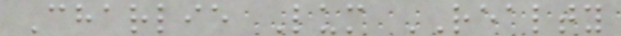Charlie Lum REALTY
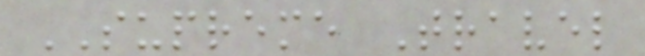SUPREME Travel
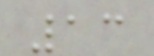13
